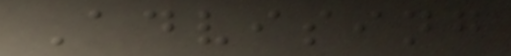Advising
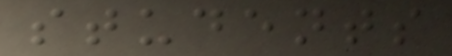students
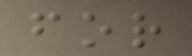for
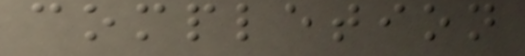completion
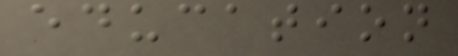education
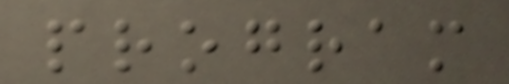program
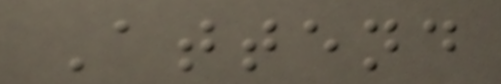Attend
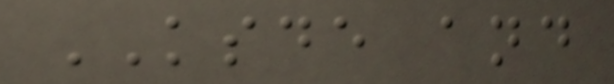KSDE and
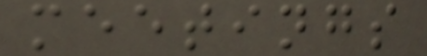meetings
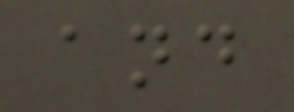and
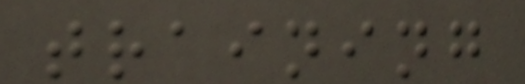training
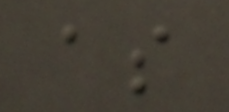as
